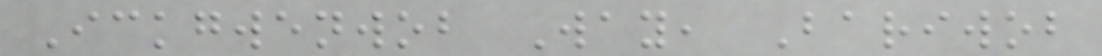Ickgwenwob Way, Bariwob
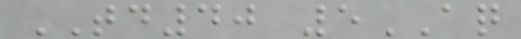TD40 5AQ
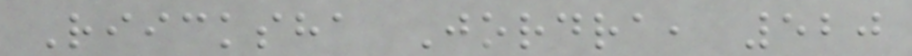Riicksha Jordra, 520
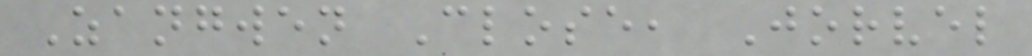Zangwen Close, Jorvel
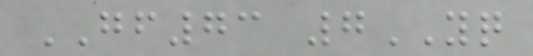GF73 7YQ
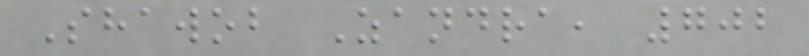Shawob Zandra, 702
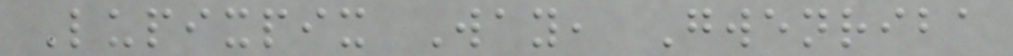Lupixpix Way, Gwenriba
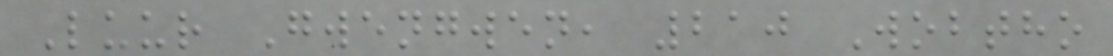Luur Gwengwen, 210 Wobtho
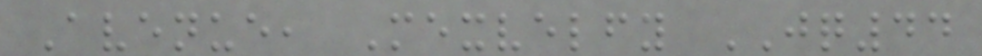Avenue, Mexvelfy JQ44
